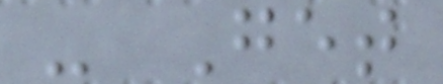- Get
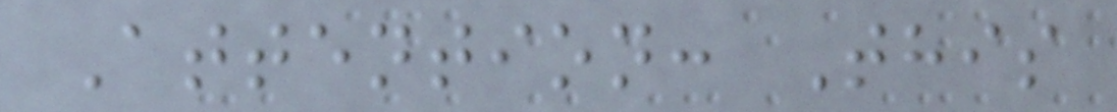Attention: This
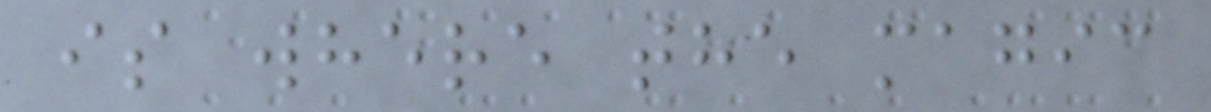is where the magic
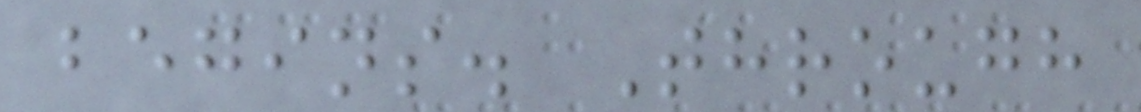begins. Through
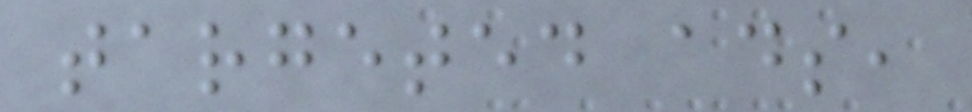targeted ads,
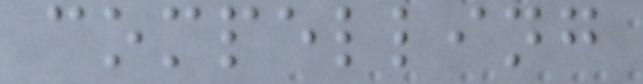compelling
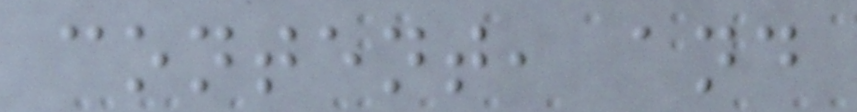content, and
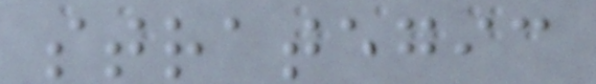strategic
